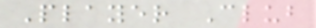Player Club
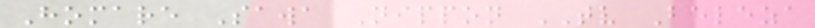Homare Sawa Nippon TV Beleza
